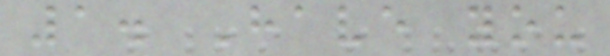1. Have you
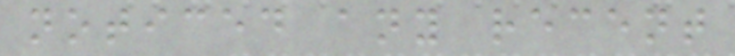noticed any recent
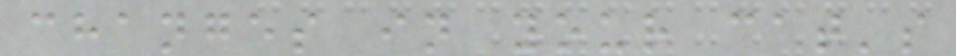changes in your cat's
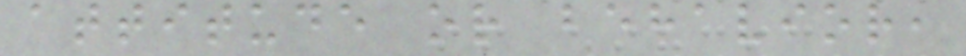attitude or behavior,
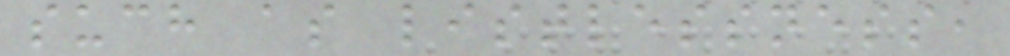such as listlessness,
